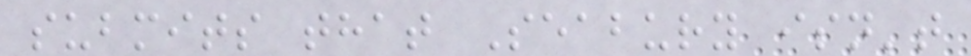submits that Seabury isn't
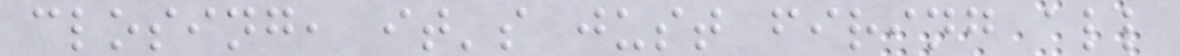closing, it's just firing all
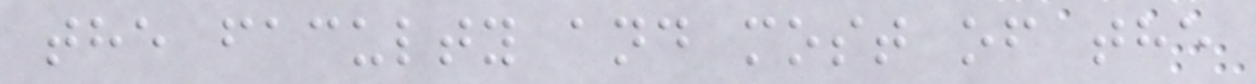the faculty and most of the
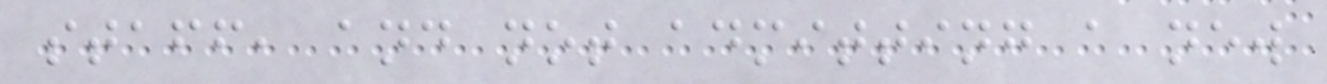staff, and not admitting a new
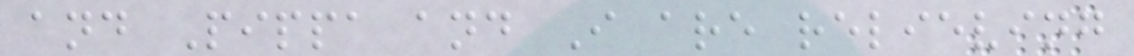and Pippa and I are relieving
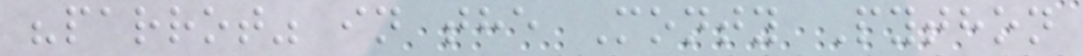"parrot" in the Monty Python
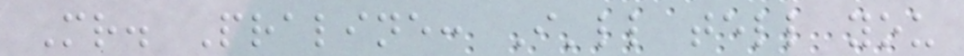Mr. Praline: I'll tell you
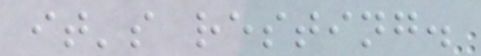it's resting.
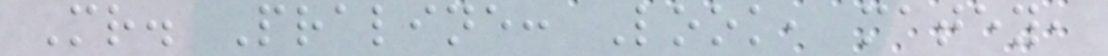Mr. Praline: Look, matey,
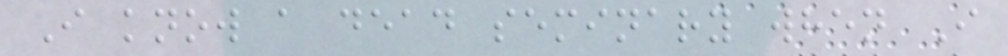I know a dead seminary when I
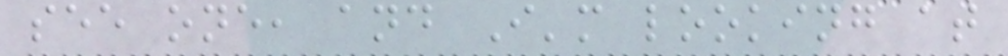see one, and I'm looking at
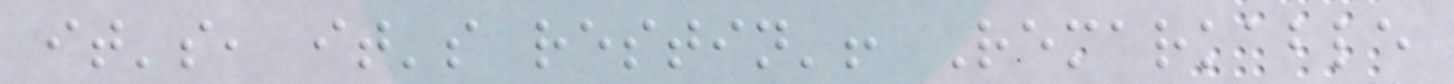it's, it's restin'! Remarkable
